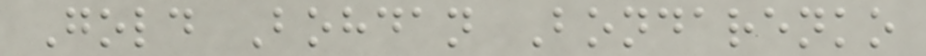Gold Bohdan Bondarenko
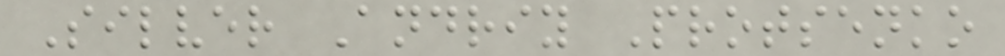Silver Andriy Protsenko
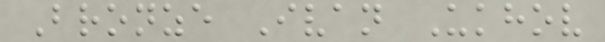Bronze Ivan Ukhov
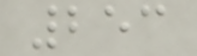253
